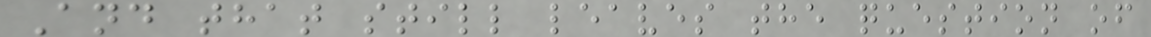And that still leaves the question of
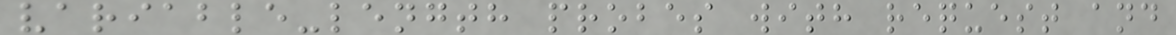variable-length probes with request and
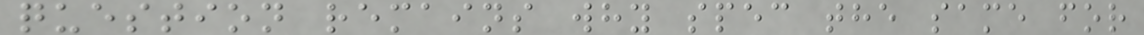question remains why spec the same for
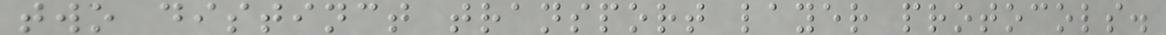two distinct transport layer protocols.
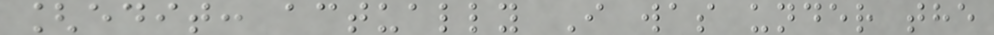[edit: actually I was under the
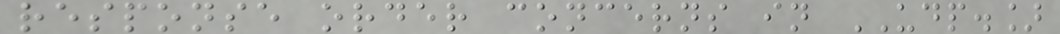response order concerns in UDP.]
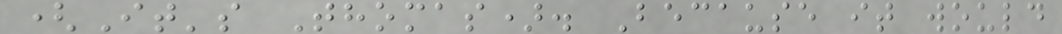(It's Thomas). Because it would
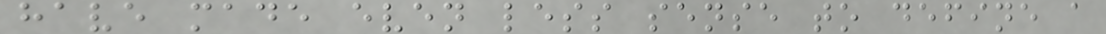have made even less sense to define a
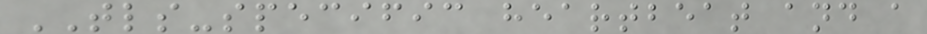TLS-specific heartbeat and a
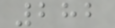282
